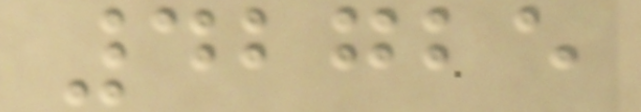42725
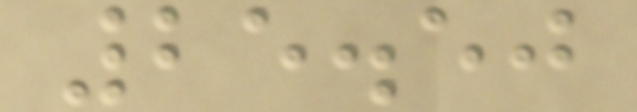25.50
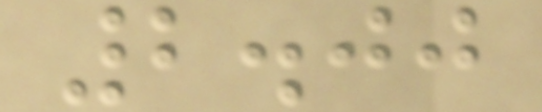2.00
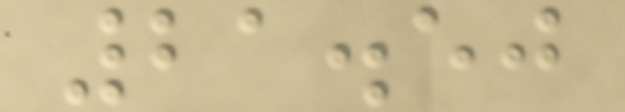21.50
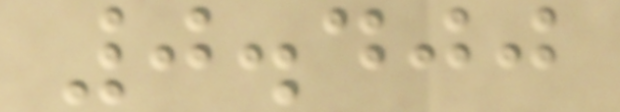0.400
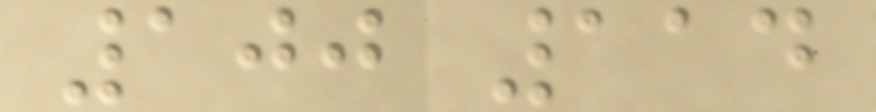100 114
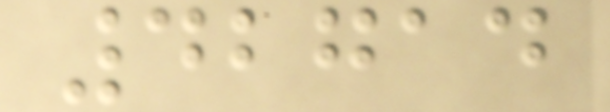42714
